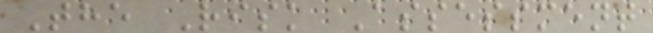The Risk Assessment
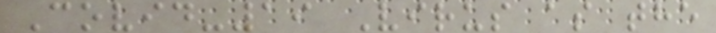Covid-19 Virus as the
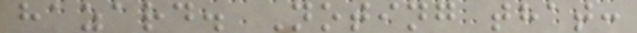hazard. Noting that:
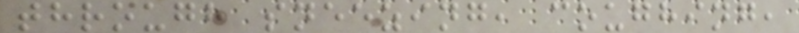through sneezing, coughing,
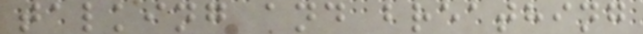talking and breathing
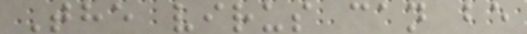The virus can be
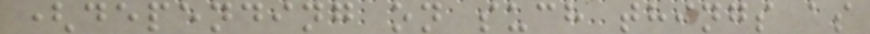(depending on such things as
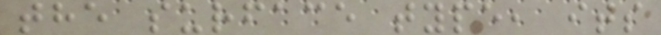the surface type, its
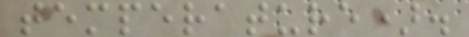temperature).
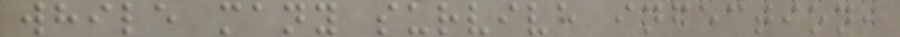while many survive infection,
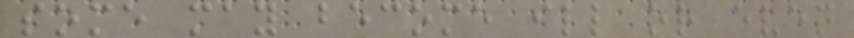some may become ill or even
